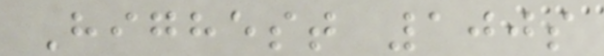Highest 100s
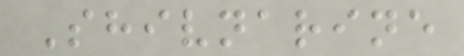Shivnarine
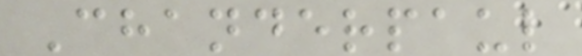Chanderpaul
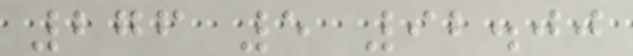276 5 92.00
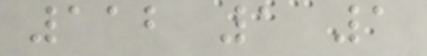112 1 1
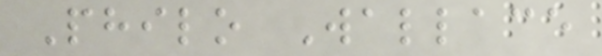Philo Wallace
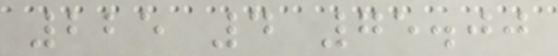225 4 75.00
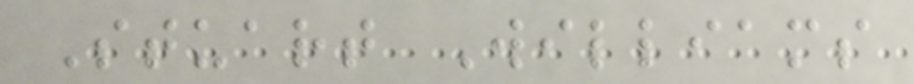Stuart Williams
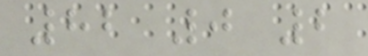82 0 2
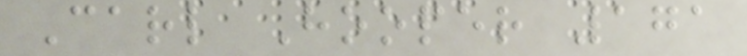Carl Hooper 171
